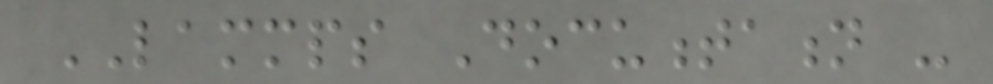LAMMPS Documentation -
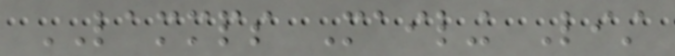LAMMPS Mailing List
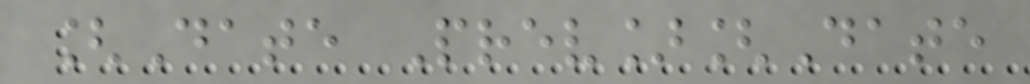[Date Prev][Date
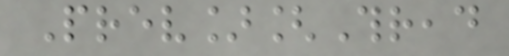Prev][Thread
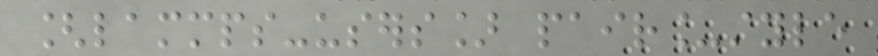[lammps-users] pair_style
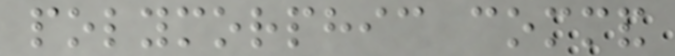polymorphic command
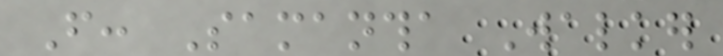From: Samantha Walker
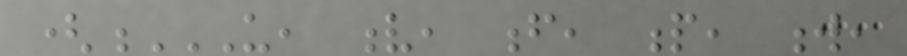(U, V, F, P, W,
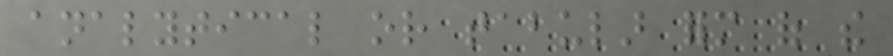analytical or tabular form of the
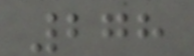278
